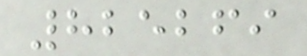825269
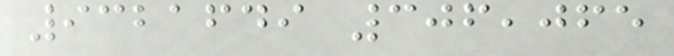9321649 306,065
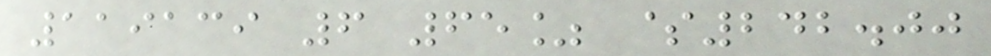119139 6 65% $242.00
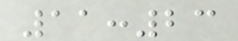11:23
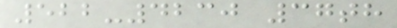522-4230 37th
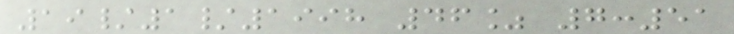19/1/1998 46% 7:51
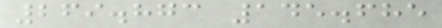269.873 145.685
